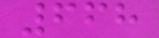668
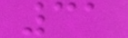31
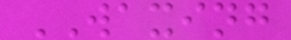WAXING
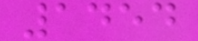1454
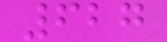627
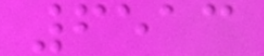6513
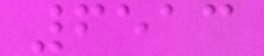6513
